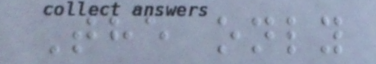The only
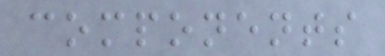components
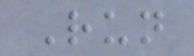Run
